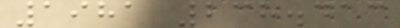1981 238.413
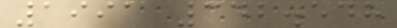1991 342.548
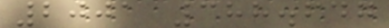2001 388.647
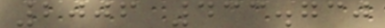2006 433.730
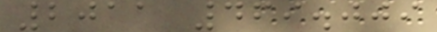2011 469.009
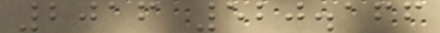2016 520.166
